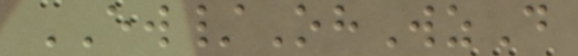EW/OhWzD
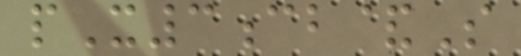pX3cb&S
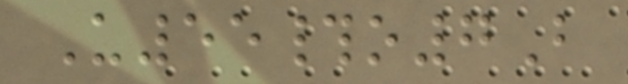U55#o7B
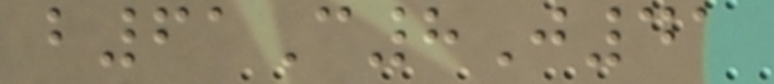b61C8J41
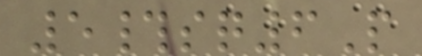5#sq6P
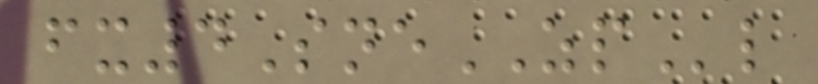fx4SneZPl
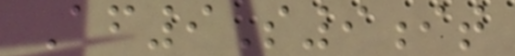Af9S9it
